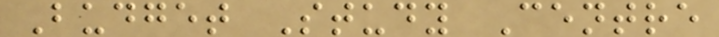Budget Study Centre
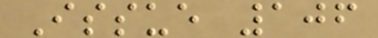Issue 106
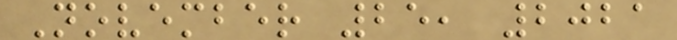November 25, 2021
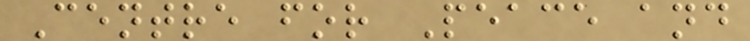Centre for Peace and
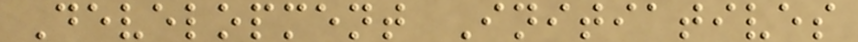Development Initiatives
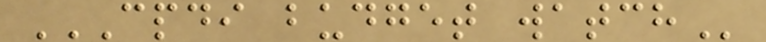CPDI BUDGET WATCH
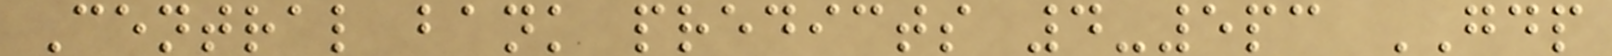Central bank predicts 4-5pc GDP
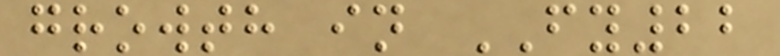growth in FY22
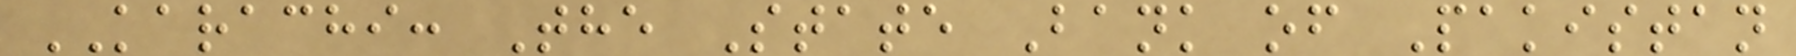KARACHI: The State Bank of Pakistan
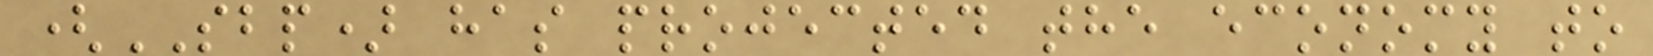(SBP) has projected the economy to
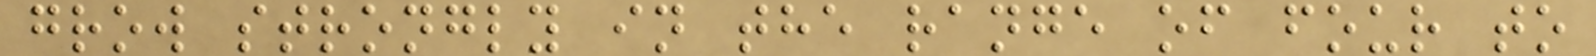grow strongly in the range of four to
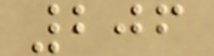206
